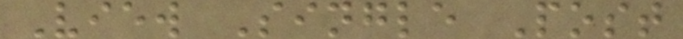View Single Post
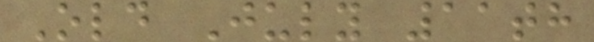Old July 11th
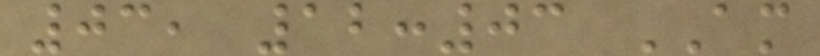03, 12:03 AM
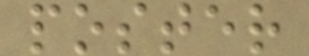poster
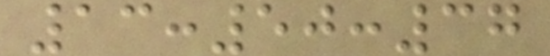13:50:37
